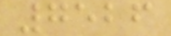7526
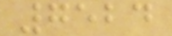7524
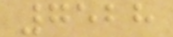7528
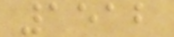1512
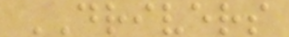DRIVERS
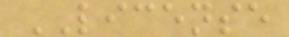LICENSE
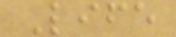Life
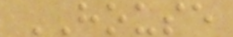HOUSE
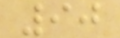90
